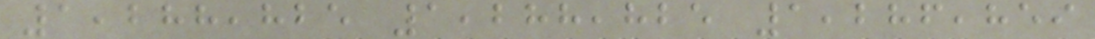1,288,825 1,288,825 1,286,859
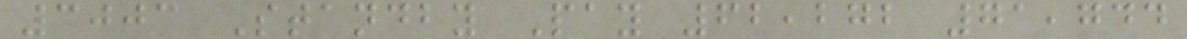3003 Standby Pay 62,272 71,744
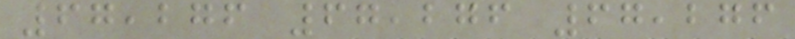67,276 67,276 67,276
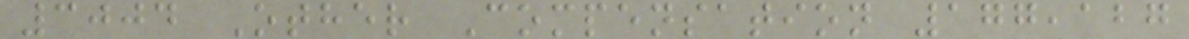3004 Other Compensation 177,127
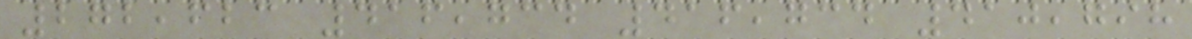272,623 416,734 416,734 410,798
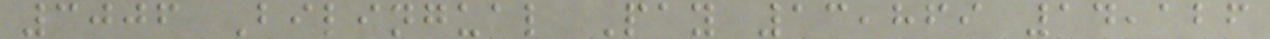3006 Bilingual Pay 13,869 14,126
